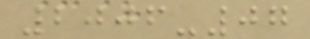2006-07
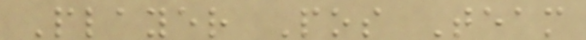Player Pos Team
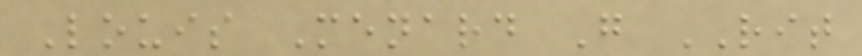Louis Menard G RIT
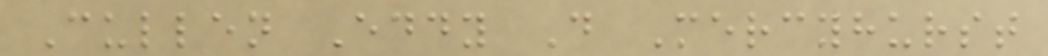Cullen Eddy D Mercyhurst
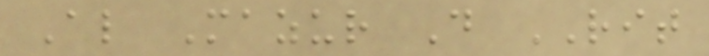Al Mazur D RIT
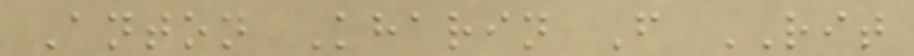Anton Kharin F RIT
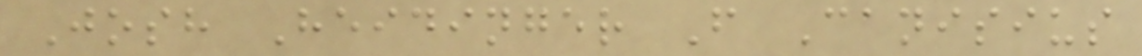Josh Heidinger F Canisius
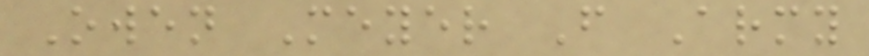Owen Meyer F Army
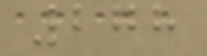278
